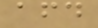afd
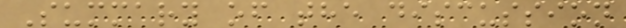Summary of the discussion
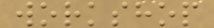workshop
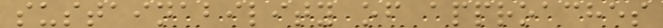sustainability of approaches
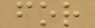for
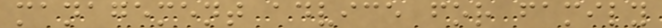management advice for family
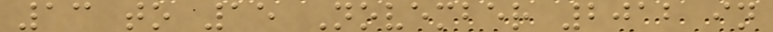13 to 15 November 2012 in
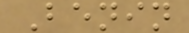Benin
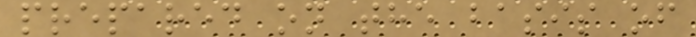prepared on the basis of
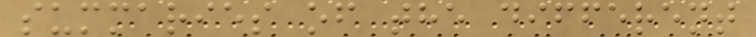summaries of the different
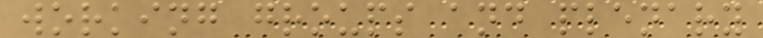working groups and plenary
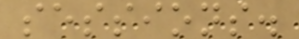sessions.
